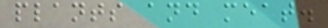plants and meat.
